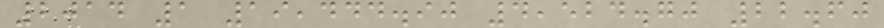2014 1 19,444.90 4,524.70 22.60
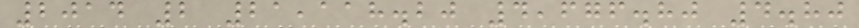2014 2 21,118.20 4,676.80 4.80
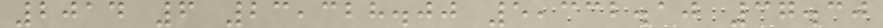2014 6 23,328.00 5,332.10 37.30
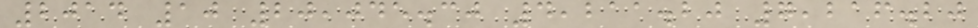2014 10 20,045.30 4,211.20 7,216.20
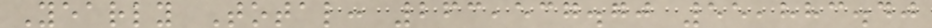Yearly Total: 263,537.70 55,883.40
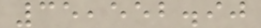35,552.90
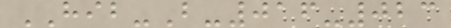HIB-B-016-023
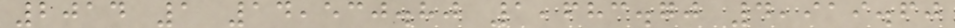2014 1 14,530.80 1,683.70 4,919.60
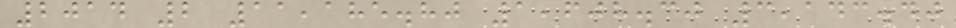2014 2 11,185.80 1,608.30 3,143.40
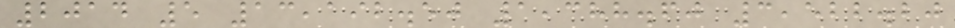2014 5 13,192.50 1,388.60 3,522.20
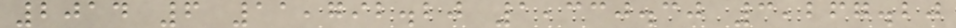2014 6 11,792.20 1,330.30 3,267.20
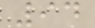94
